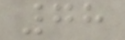78
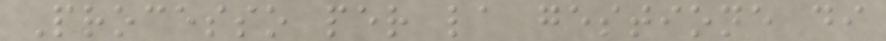Processo per la gestione di
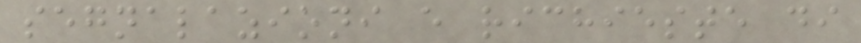segnalazioni e richieste di
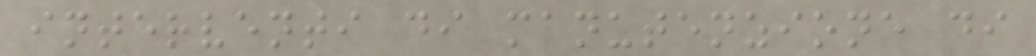interventi di manutenzione di
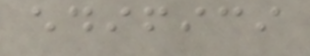edifici
